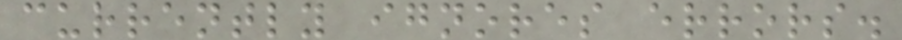currently ignores errors.
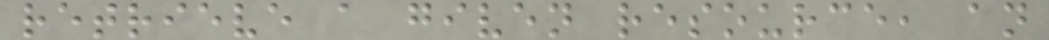retrieve a given resource, an
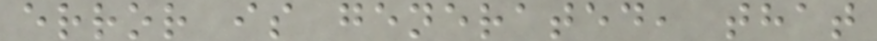error is generated, that
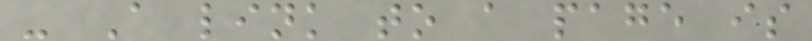- A link to a page is
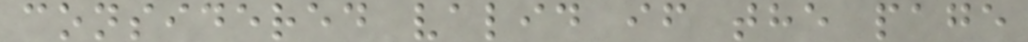considered valid if the page
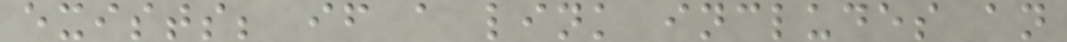exists; if a link includes an
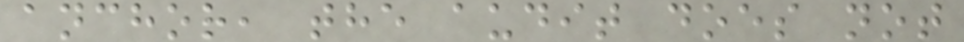anchor, the audit does not
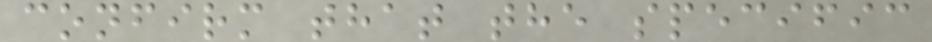confirm that the specific
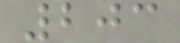203
